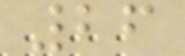26
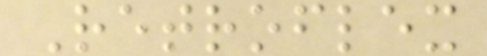Retroflex
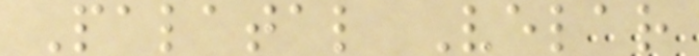Palatal Velar
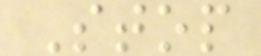Stop
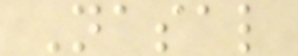Nasal
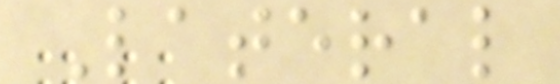Lateral
